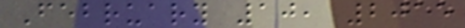February 10, 2015
